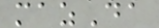mazDa
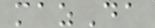mazDa
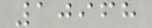10968
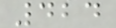424
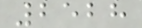2528
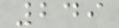249
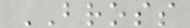BROSS
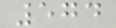574
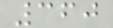360
